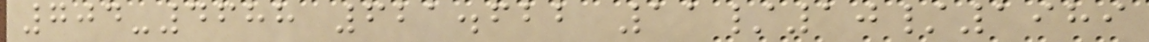704-4688 621.622 11/10/1989
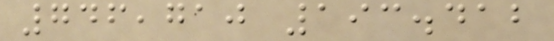746,710 193.412
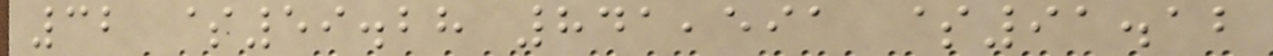32 $59.28 841,591 $91.12
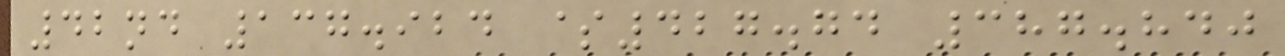42nd 137.924 $427.74 387.840
